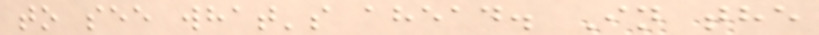to see what's ahead. In the
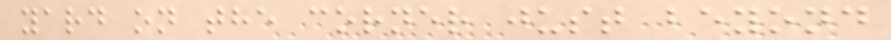yard on the corner just beyond
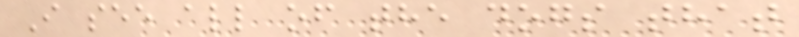I see all of the dogs that
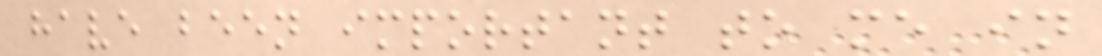have been important to me in
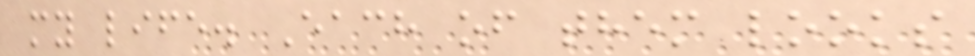my life. Each of them looks
